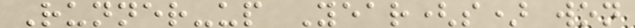Runner-up Year(s) won
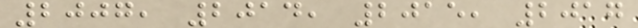2007, 2014, 2015, 2017
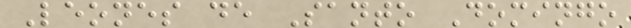Leones de Santo Domingo
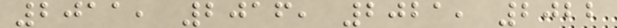2011, 2016, 2021, 2022
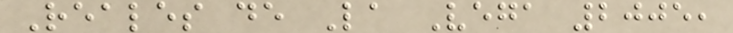Reales de La Vega 2005,
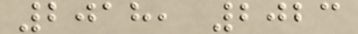2018, 2023
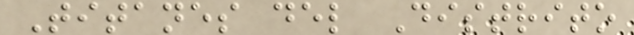Titanes del Distrito
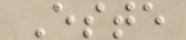Este
